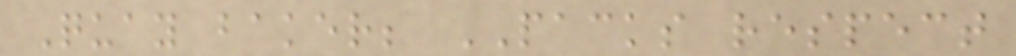Quay baker; PACKS respect
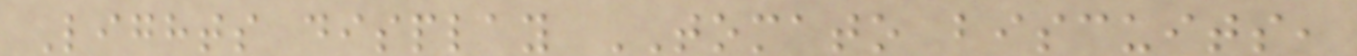Lights display TOMATO biscuits,
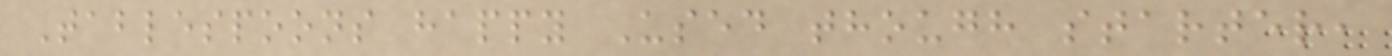Tablespoons happy Used though starter,
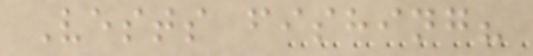Vests fishing?
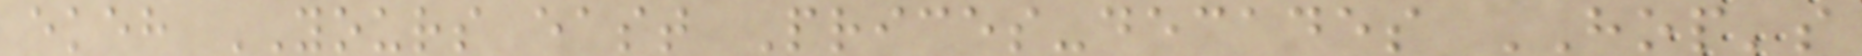ekeh YOURS east Prices-decades HOP's
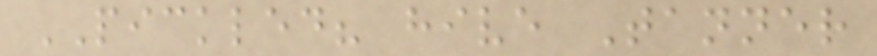PICKLED? hive Tanner
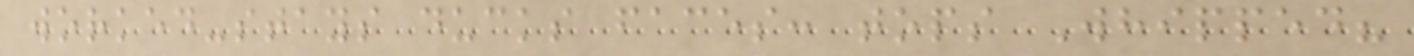worked-stays ducks faces: tops Whipped?
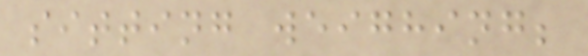sitting weighing;
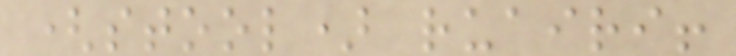(stool) ruairi!
